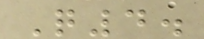Q4.
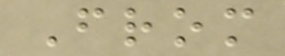From
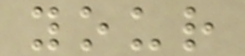your
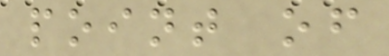point of
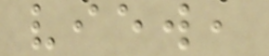view,
